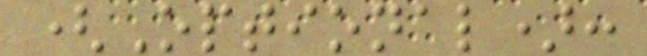(Optional):
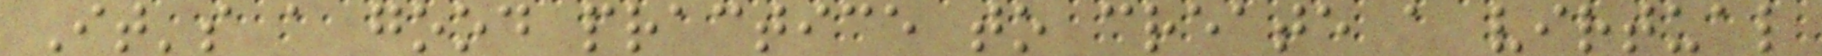It's a good practice to create a virtual
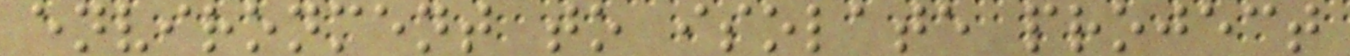environment to isolate project
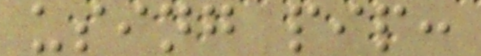using pip:
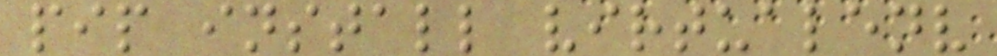pip install virtualenv
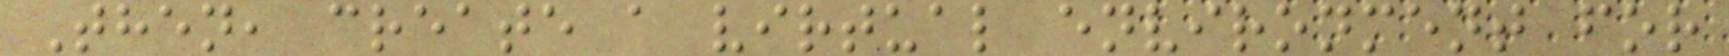Then, create a virtual environment for
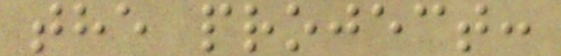the project:
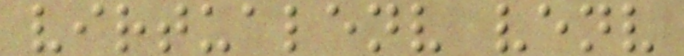virtualenv venv
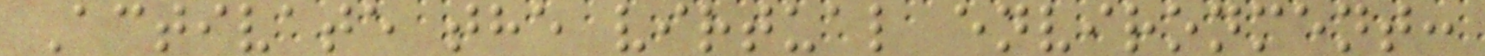Activate the virtual environment:
